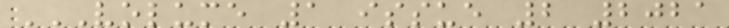VOLUME 1 ISSUE 2 2021
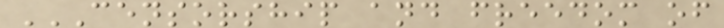CENSORSHIP AND FREEDOM OF
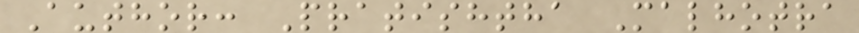Author: Pratishtha Malhotra
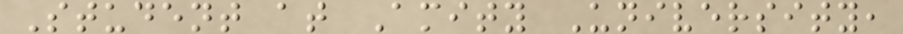Student at Amity University,
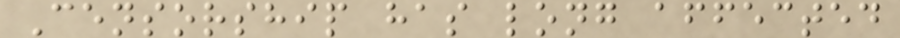Censorship has long affected
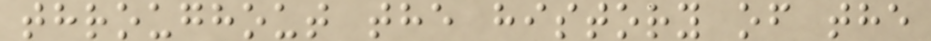throughout the history of the
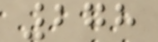278
